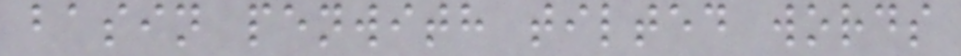basin penwith tilted words
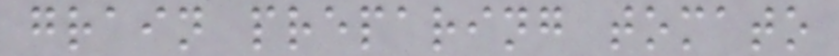grain preparing tomato
